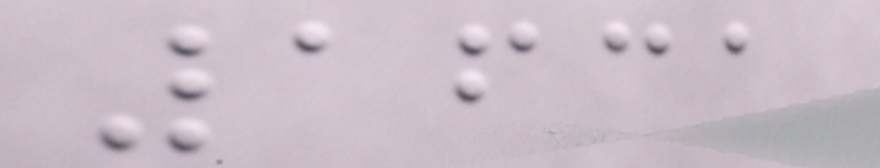1631
